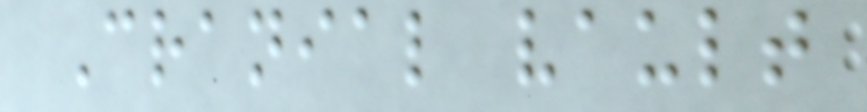Cranial vault
